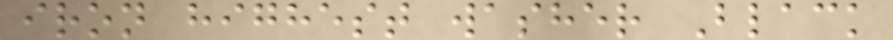iron highest washer Black
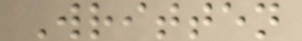Written
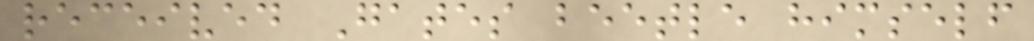received Gates beetle himself
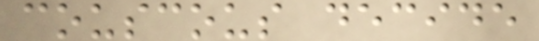couscous decide
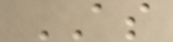AS
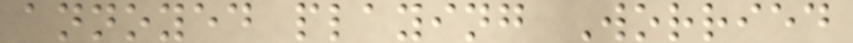annoyed playing Worried
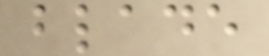blade
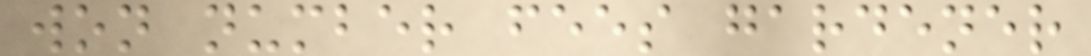won number fees gardener
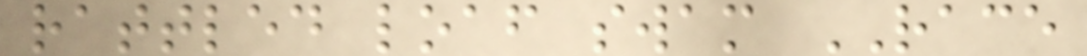rattled loaf swam RACE
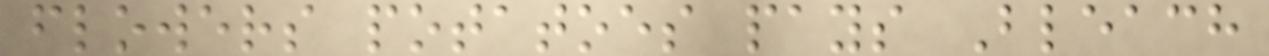flowers potatoes pays Bleach
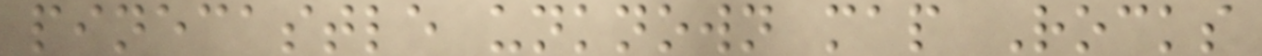pinecastle unknown map Rocks
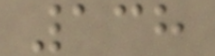138
